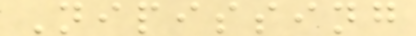Nipissing
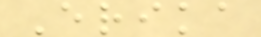Erika
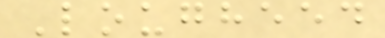Lougheed
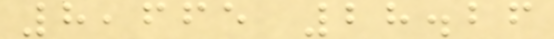8,665 28.26
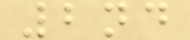2nd
